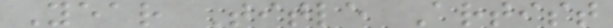Year Title Artist
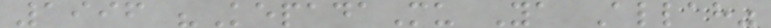1996 "KepadaMu Ya Allah"
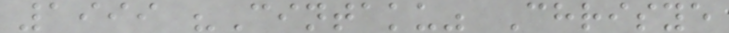1999 "Cintaku" Chrisye
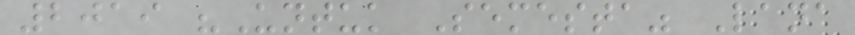2019 "Untuk Semesta" Lana
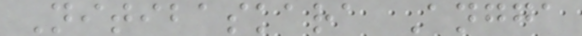Nitibaskara Angga
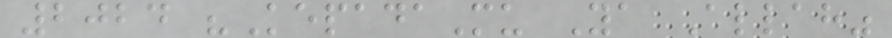2024 "KepadaMu Ya Allah"
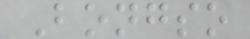Bongso
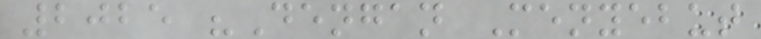2025 "Dengan Menyebut
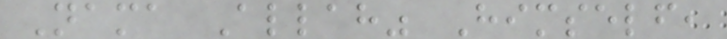Nama Allah" Himself,
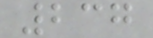237
